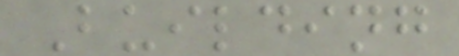Building
